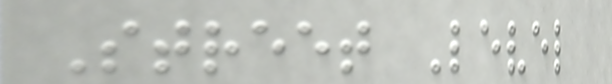Street Level
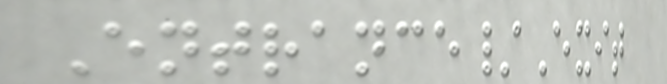Entrance/Exit
